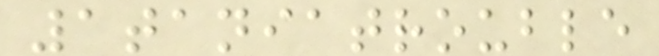1taniatrouble
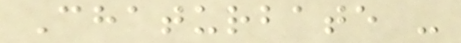Chaturbate -
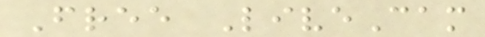Free LiveCam
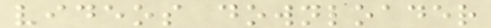videos downloader
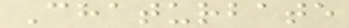Chaturbate
